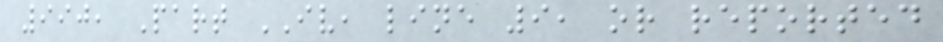990, Part IV, line 9, or reported
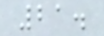21.
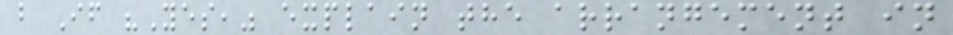b If "Yes," explain the arrangement in
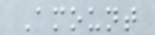Amount
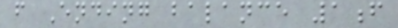f Ending balance 1f
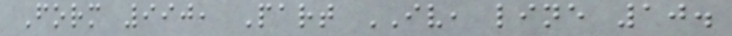Form 990, Part IV, line 10.
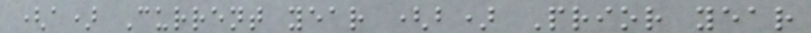(a) Current year (b) Prior year
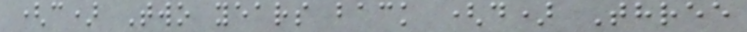(c) Two years back (d) Three
